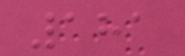181
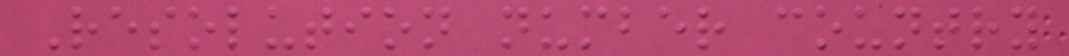Resolution number country
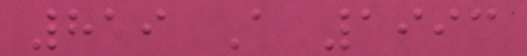819 A 1993
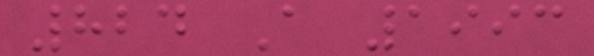824 A 1993
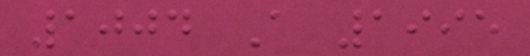1004 A 1995
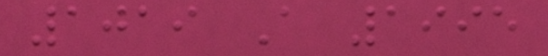1019 A 1995
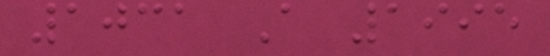1031 A 1995
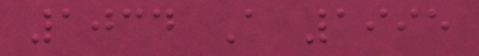1034 A 1995
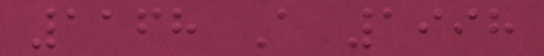1168 A 1998
